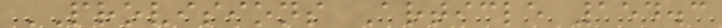PROVISIONS Article 154.3
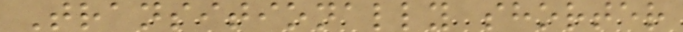Transitionally shorter
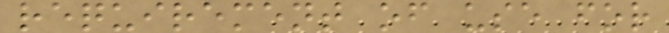requirement of use for
